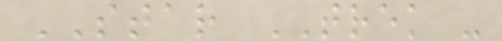STAR TREK -
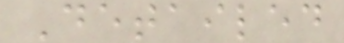Detailed
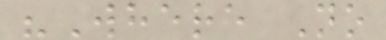"Where No
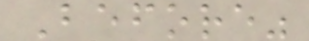Before"
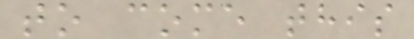to come this
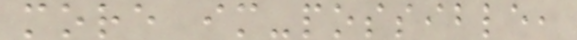more im-possible,
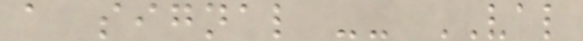a signal -- VAL
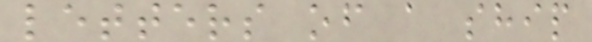letters of a ship
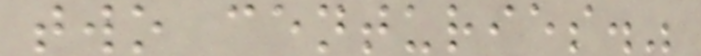two centuries."
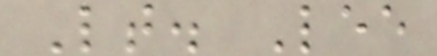Lt. Lee
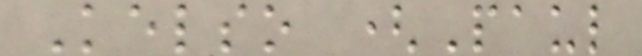Kelso (Paul
